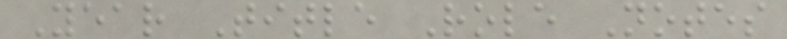Year Title Role Notes
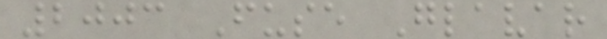2003 Fuse Glavar
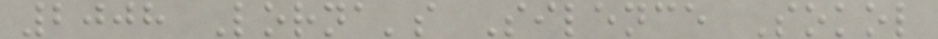2008 Lorna's Silence Sokol
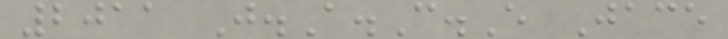2011 J.A.C.E Jace
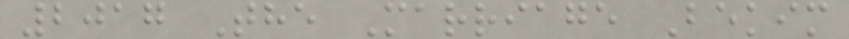2017 The Marriage Bekim
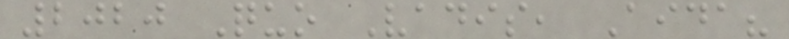2020 Quo Vadis, Aida?
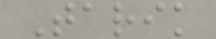Tarik
